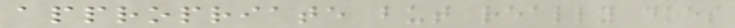appropriate but really does
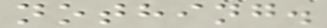nothing.
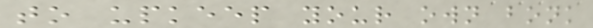to upkeep your own bonk
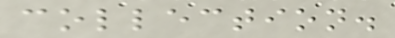collection.
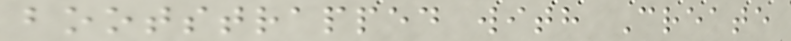bootstrapped with Create
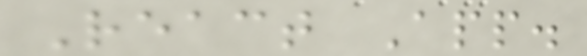React App.
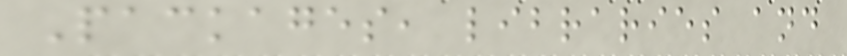Packages, libraries and
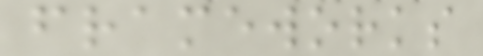frameworks
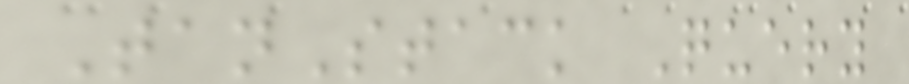TanStack Query
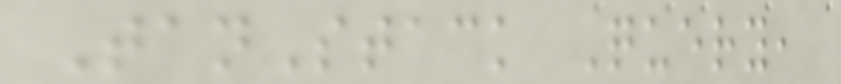TanStack Query,
